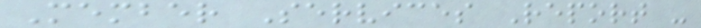Member Services Report -
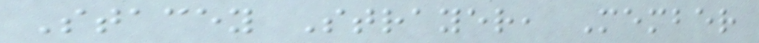Stacey Strayer, Member
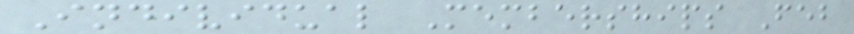Individual Memberships Feb
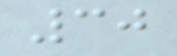30
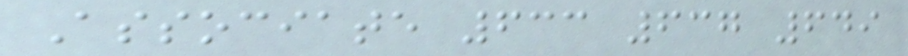Associate 633 637 649
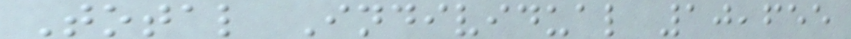Total Individual 10,655
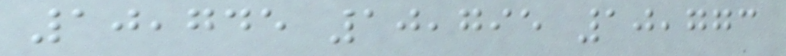10,745 10,795 10,773
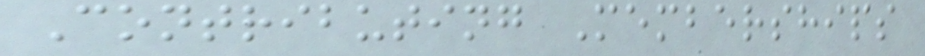Contributing Memberships
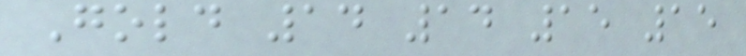Gold 14 14 15 15
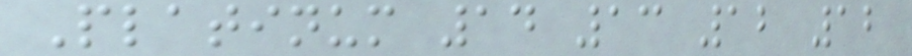Platinum 14 13 12 12
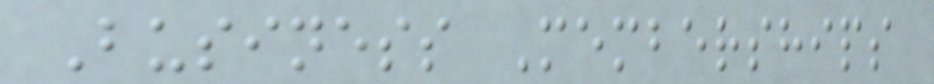Business Memberships
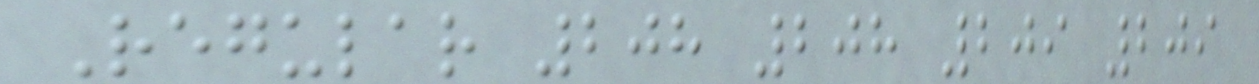Regular 208 208 209 209
